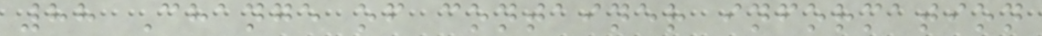88 Change of container information
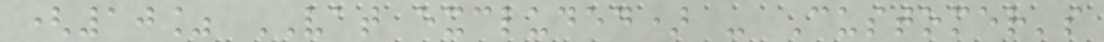(10% VAT excluded) - Customer's
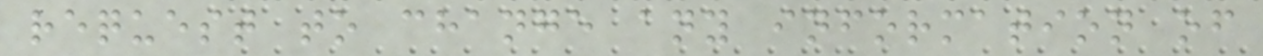request to change any information of
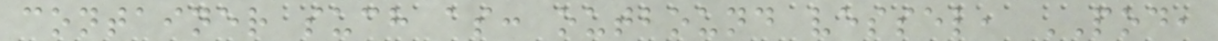container such as: outbound vessel, POD,
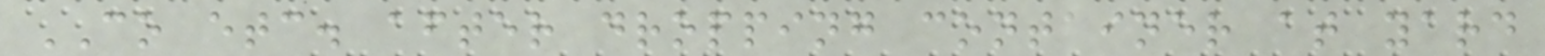CO etc. after dropping container at yard
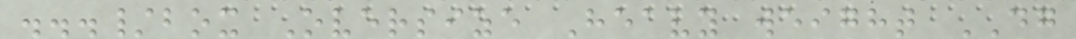.../box Oversize Heavy weight DG
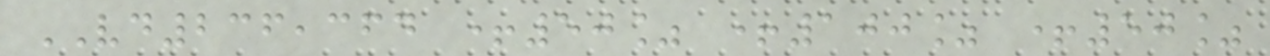VD236,364 +50% +100% +50%
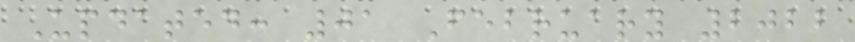Updated: 01 February 2022
